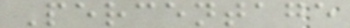Percentage
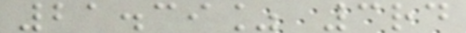21.39% 3rd
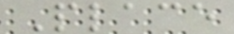Place
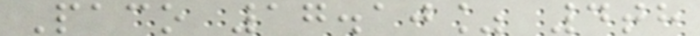Paco 17.10% 4th
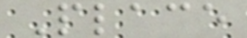Place
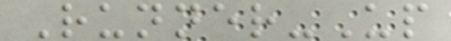Runner-Up
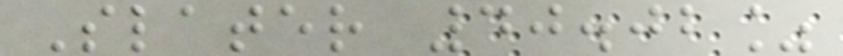Slater 40.02%
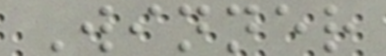Winner
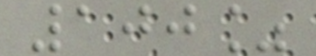100%
